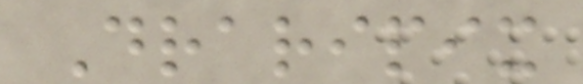Draripix
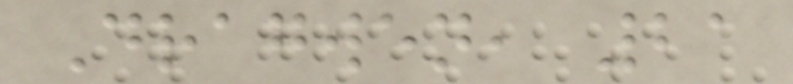Dragwen, 21
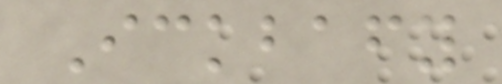Ickbafy
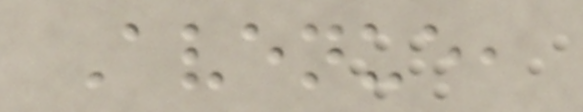Avenue,
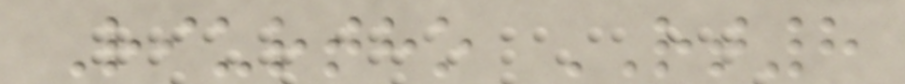Riurtho RT8
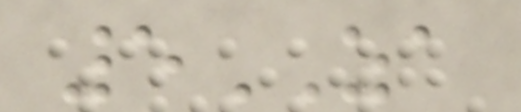5ZA
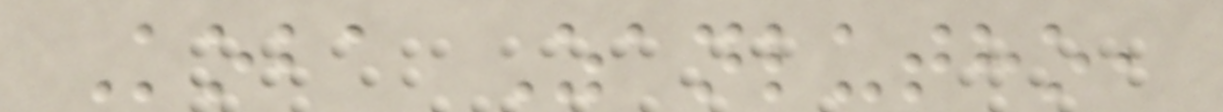Koba Zanlutho,
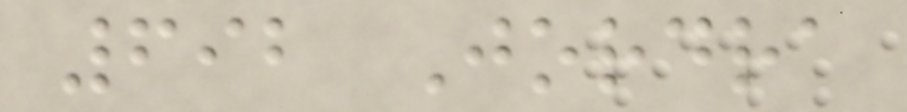692 Jordra
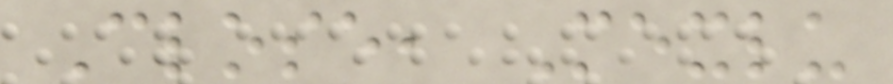Close, Mexlu
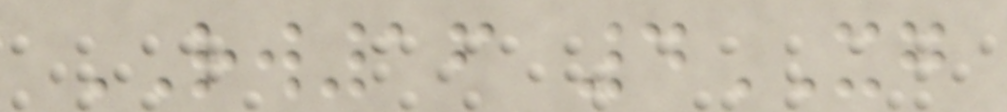RW16 4XG
